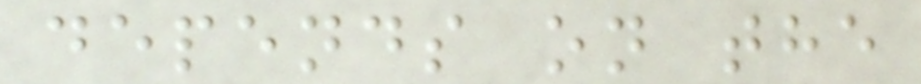depends on the
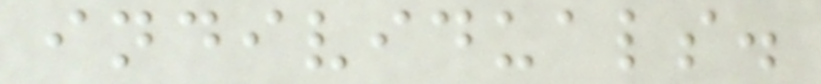individuals.
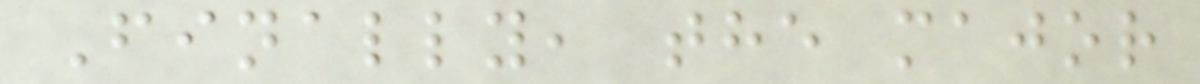Finally, the major
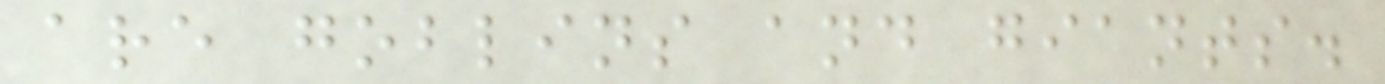are goblins and giants.
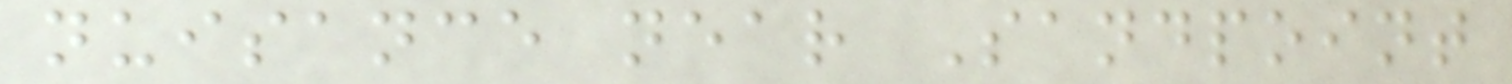nuisance near Sandpoint
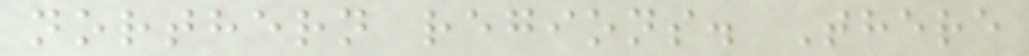northern regions. There
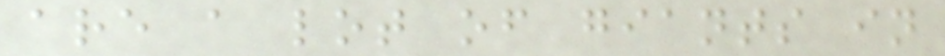are a lot of giants in
